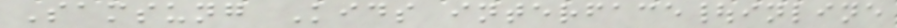Samsung Kids interface|inline
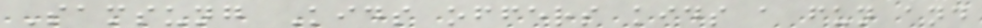Samsung Kids offers kids a fun and
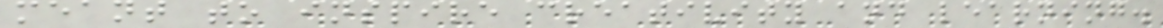meant to inspire creativity and learning.
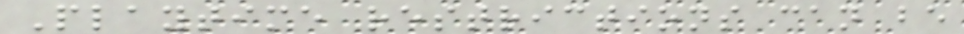Playtime restrictions can be
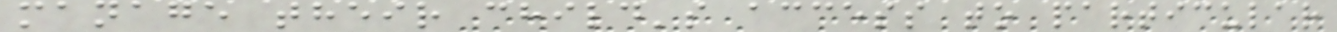manage their child's access to particular
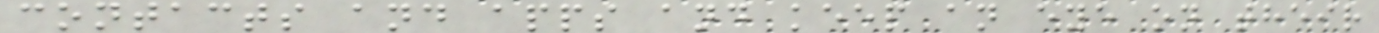contacts and apps and keep an eye on their
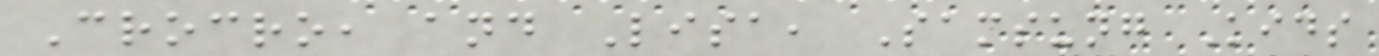Crocro, and Lisa, Samsung Kids
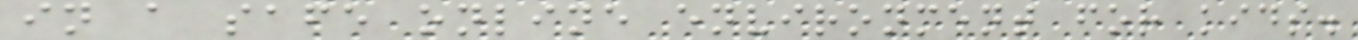in a safe online environment for kids.
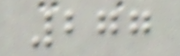277
